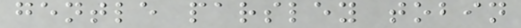gentle parsley tobin
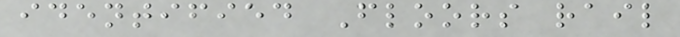identified Floors rail
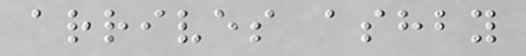arrives ashby
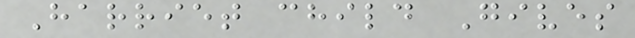Harriet child Gives
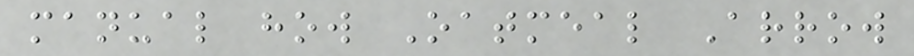manual how Oatmeal Arrow
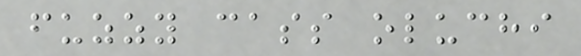fuzzy cass oluchi
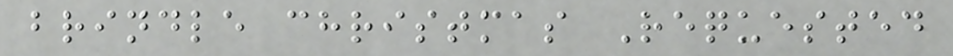brindle christmas Requested
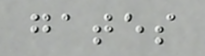gates
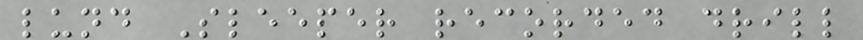lund Sleeper recorded drill
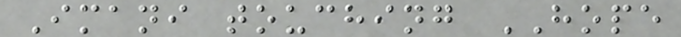Imani touching HOPE
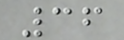36
